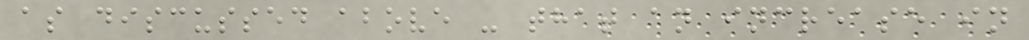as discussed above - that an increase in
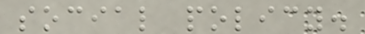social policy.
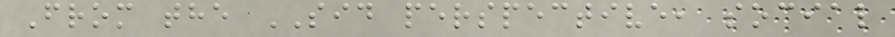From the SID perspective, social
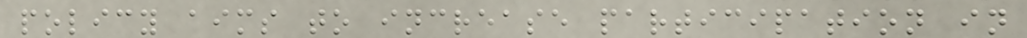policy aims to increase participation in
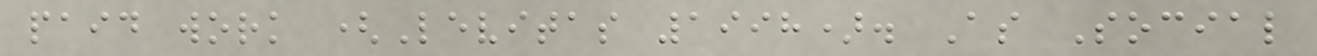paid work (Levitas 1998). As Social
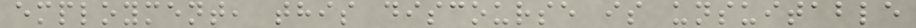employment, this discourse is unsuitable
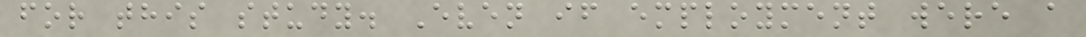for this study. Even if employment were a
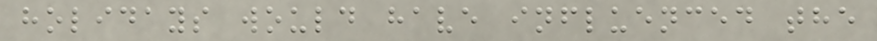holidays would have influenced the
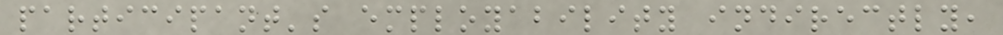participant's employability indirectly,
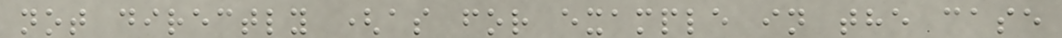not directly (as for example in the case
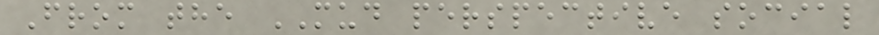From the MUD perspective social
